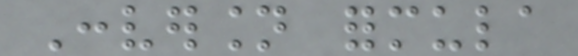Conversion formula
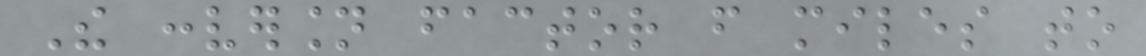The conversion factor from miles to
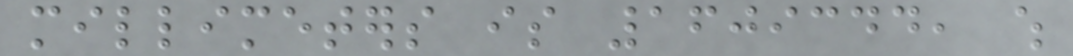millimeters is 1609344, which
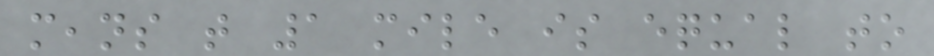means that 1 mile is equal to
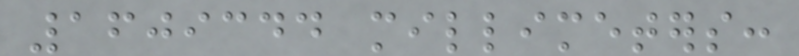1609344 millimeters:
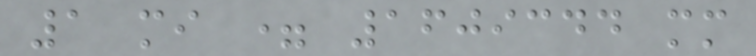1 mi = 1609344 mm
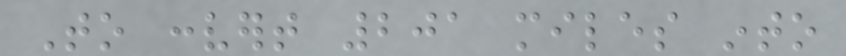To convert 201 miles into
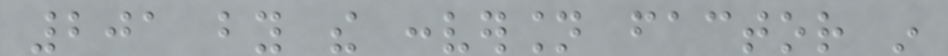201 by the conversion factor in
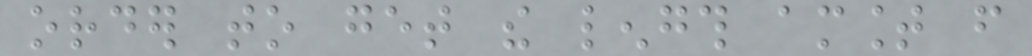order to get the length amount from
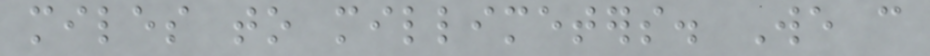miles to millimeters. We can
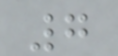7
